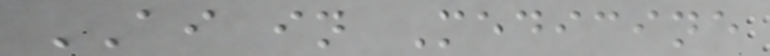AI in Medicine
